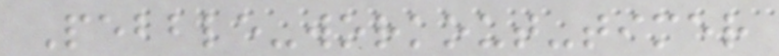Pebble-workout-timer
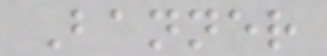Banner
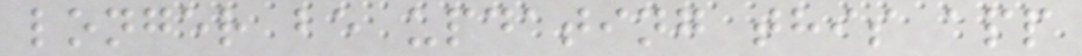longer be updating this app
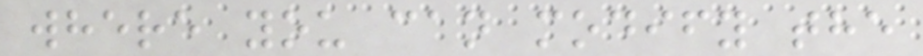where you can modify the
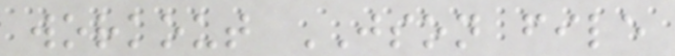workout JSON file
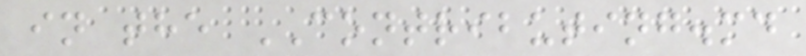in the CONTRIBUTING.md
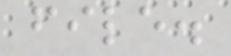file.
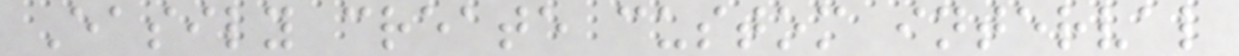Easily create custom interval
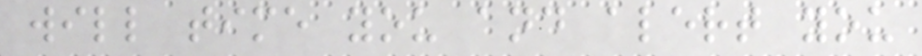will time you and alert you
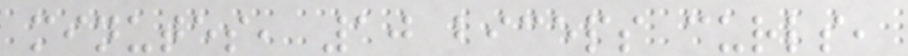minutes, 10 biceps curls,
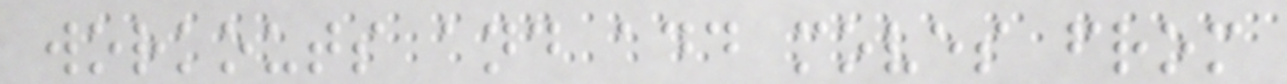workouts and add moves from
